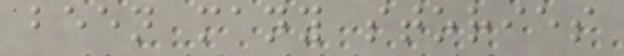been many stories
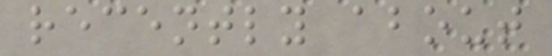recently about
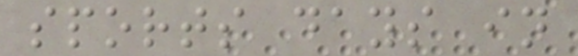sports days in
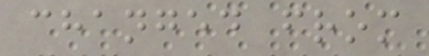changed from
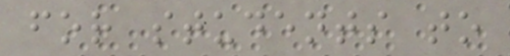for students to
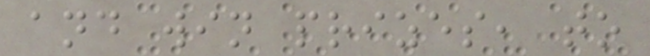and win prizes, to
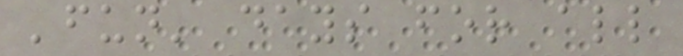'fun' days for all
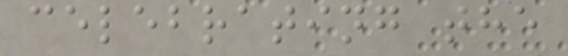celebrating the
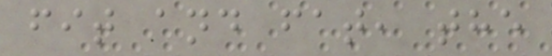fit and fat, the
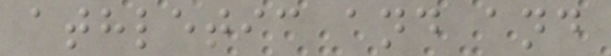athletic and and
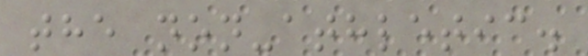the non-athletic.
